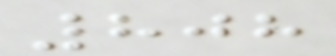808
